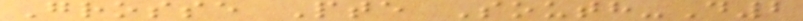Grosse Pte South-D2
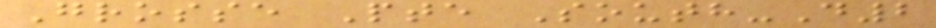Grosse Pte South-D2
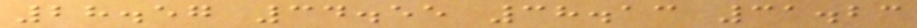28.57 34.55 38.13 31.23
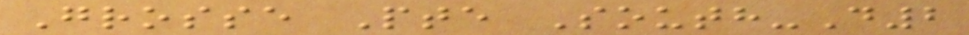Grosse Pte South-D2
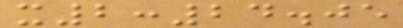x2:24.05
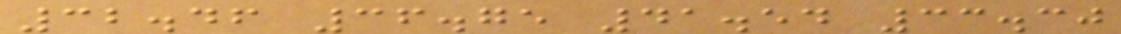32.46 36.75 41.54 33.30
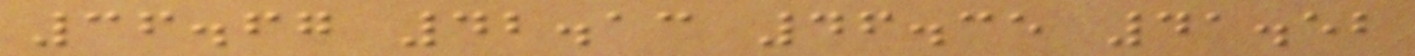36.67 42.13 46.35 41.52
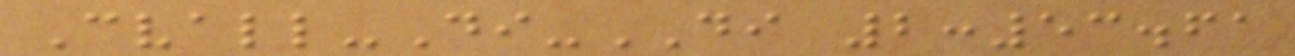Cvall-Di-DI 2:53.61
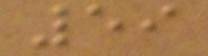59
